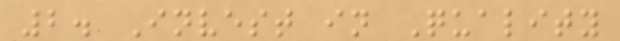2. Invest in Quality
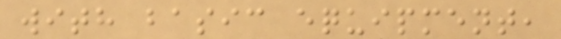with basic equipment,
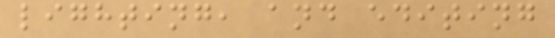lighting, and editing
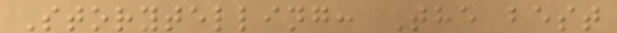Storytelling: The best
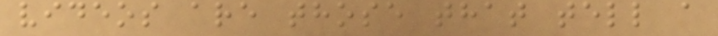videos are those that tell a
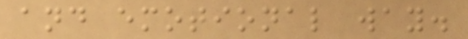and emotional way.
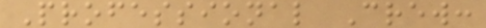Professional Crew:
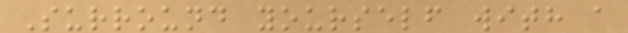Surround yourself with a
